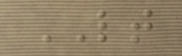LT
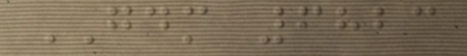GDM 6823
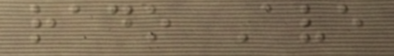rado Ave
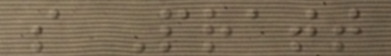s Pratt
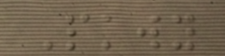Pkwy
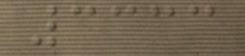3333
